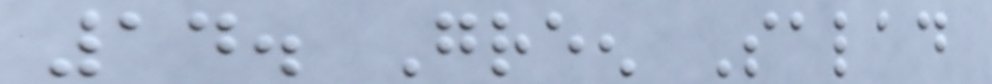14. Green Salad
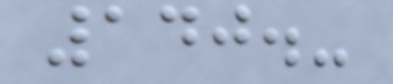140.-
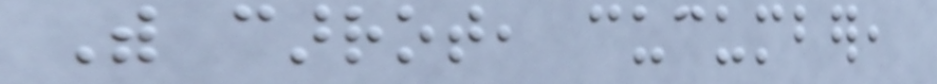With carrot, cucumber,
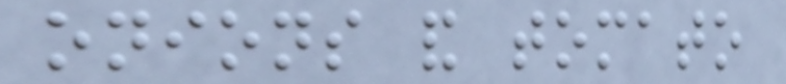onions and tomato
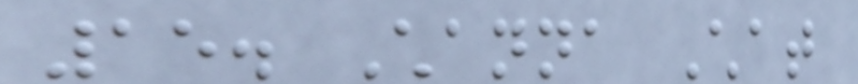15. Channa Chat
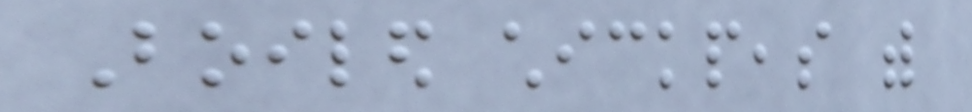Boiled chickpeas with
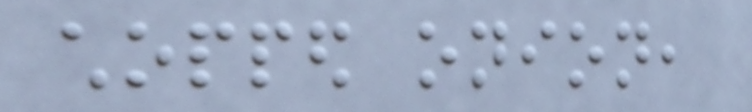chopped onion,
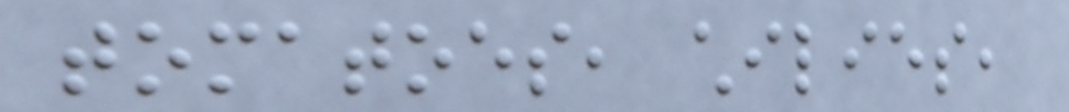tomatoes, chilies,
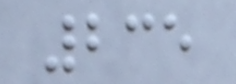235
